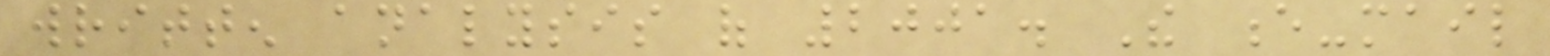written analysis of 2001. The e-mail
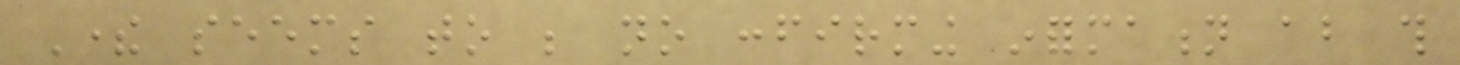There seems to be no confirming information about this
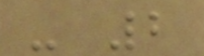- 2
